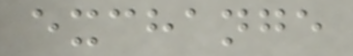exchange
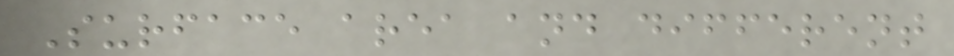Surface area and different
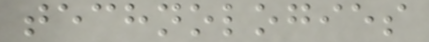technologies
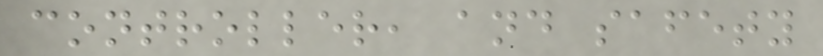controller, and safety
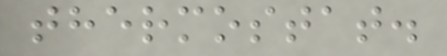thermostat.
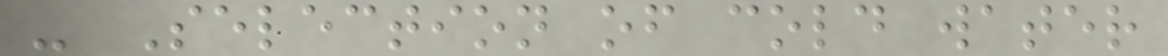- Selection of cold water
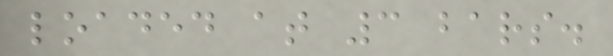loaded at 3 bars.
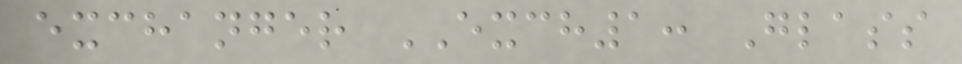exchanger EXCH1: Glass
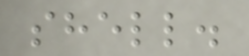shell.
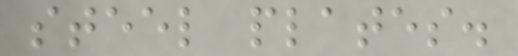steel plates.
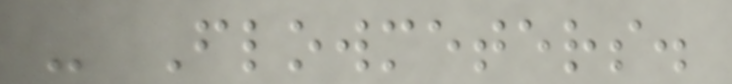- Flowmeters.
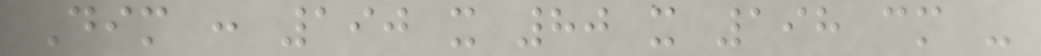Dim : 190 x 80 x 198 cm -
